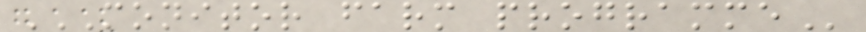MONITOR FARM PROGRAMME
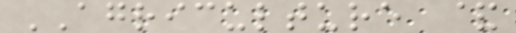AGRICULTURE &
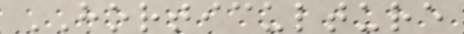HORTICULTURE
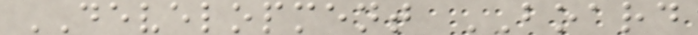DEVELOPMENT BOARD
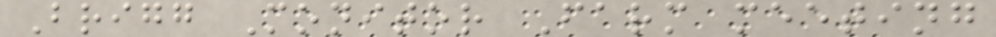Brigg Monitor Farm meeting
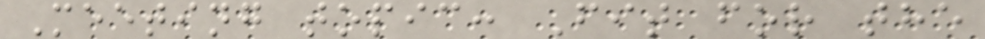Meeting topic: Fit for the
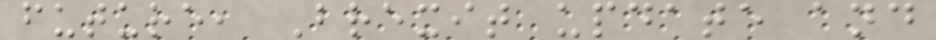future, Brexit update and
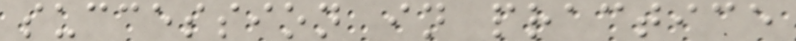succession in practice
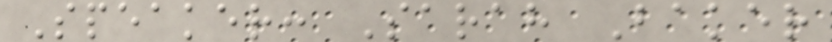Speaker: Sarah Baker
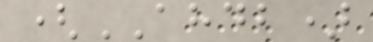(AHDB)
